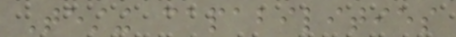Testing capabilities
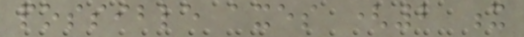possible axes (2 x
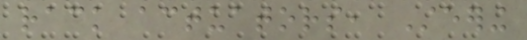rack actuators, Steering
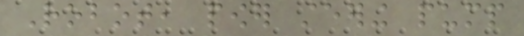Robot, power steering pump
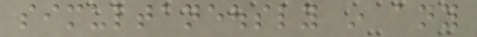simultaneously in any
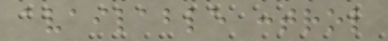available control
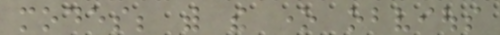modes; with the one obvious
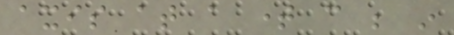axis at a time can be in
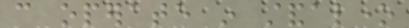can operate in standalone
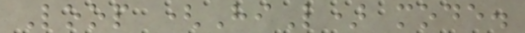Loop (HiL) mode.
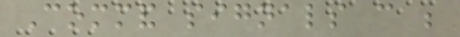Command signals can be
